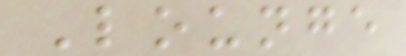Lounge
